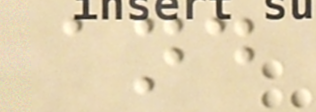and
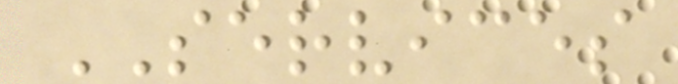SERVICES
